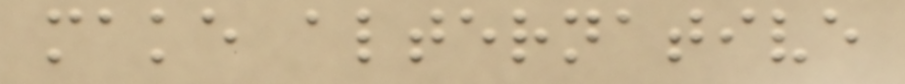make alternative
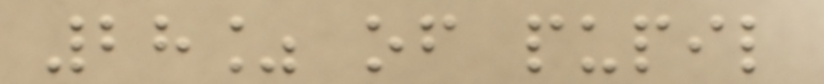28% of pupil
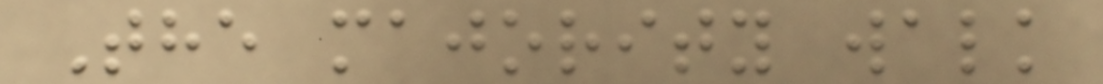The majority walk
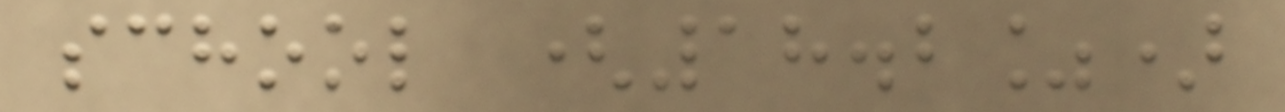school (18.2%)
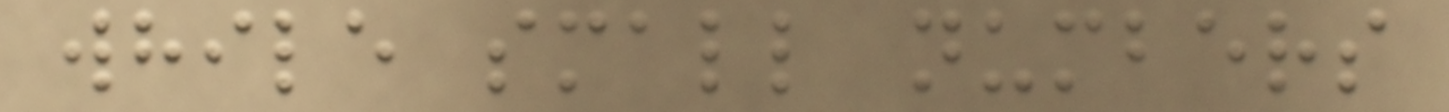while small numbers
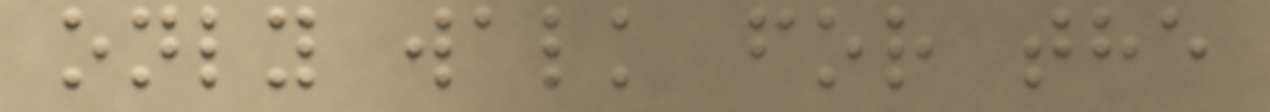only walk for the
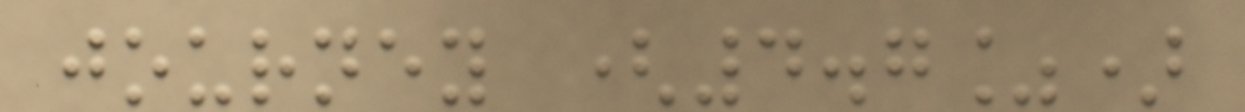journey (4.7%)
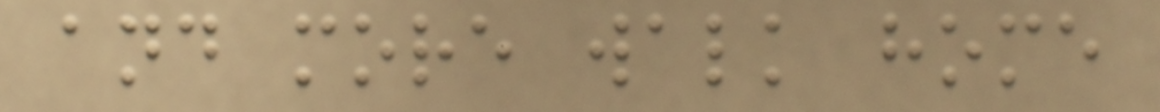and more walk home
